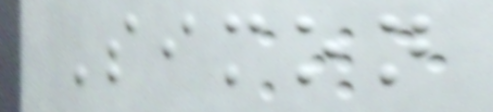Simon
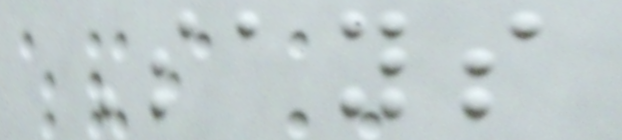Says
